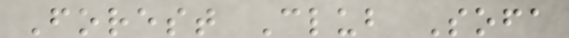Forest Club Sofa
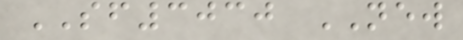SF3030 NEW
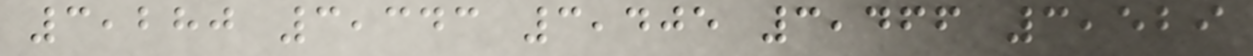3,280 3,343 3,405 3,466 3,529
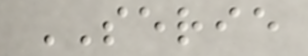SERIE
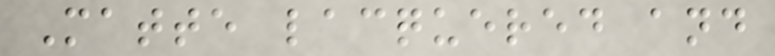Matte lacquered and
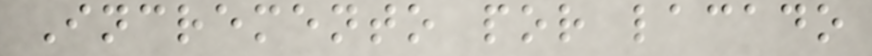Incremento por lacado
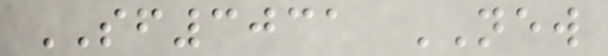SF3031 NEW
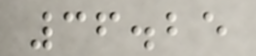36.25
